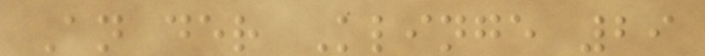An der Klinge 29
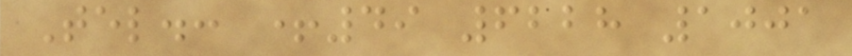Tel.: +49 6228 1001
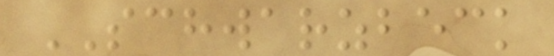SCHWARZBECK
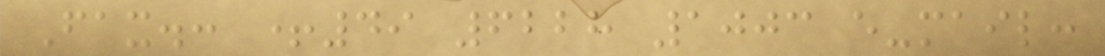Fax.: +49 6228 1003 e-mail:
